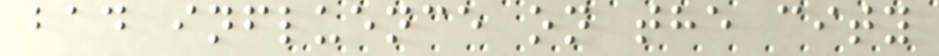bad influence on the city
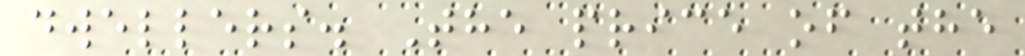dwellers. The price of the
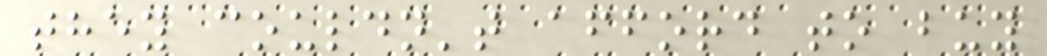they couldn't afford to buy
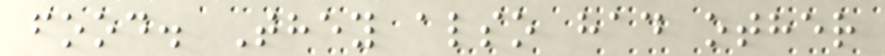food. They also had other
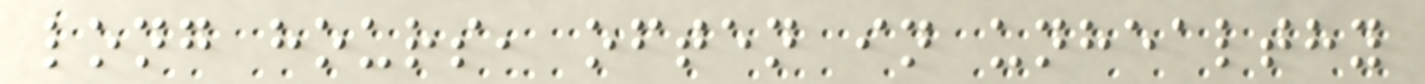long hours, often in unhealthy
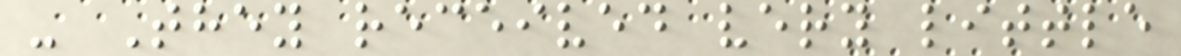- They received very little
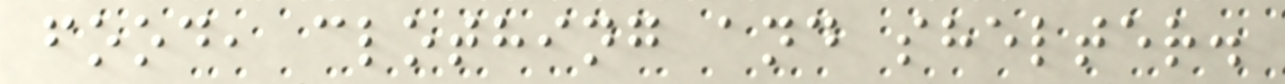food, clothing and shelter.
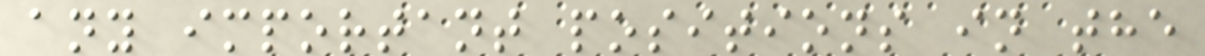any important positions in the
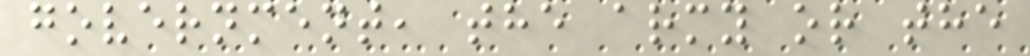government, the army or the
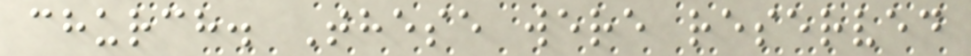church. These were reserved
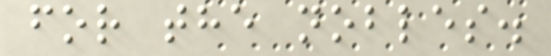for the nobles.
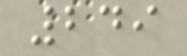249
